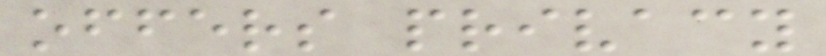offers privacy
